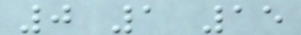0 1 15
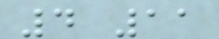4 11
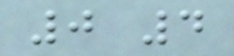0 4
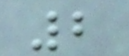2
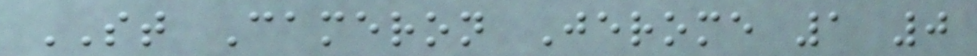ST Cameron Jerome 1 0
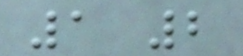1 2
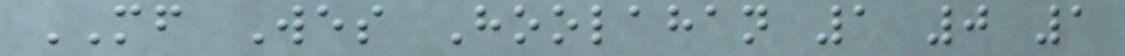MF Wes Hoolahan 1 0 1
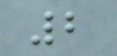2
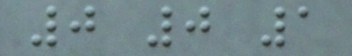0 0 1
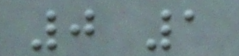0 1
